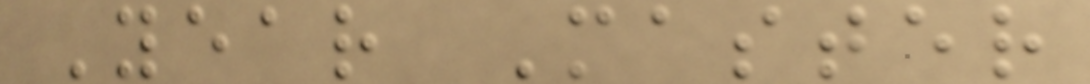Year Master
